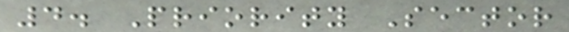4. Priority Sector
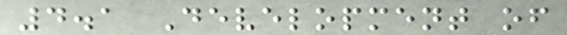4.1 Development of
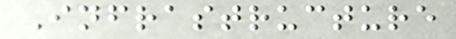Infrastructure
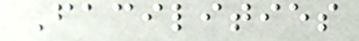Facilities
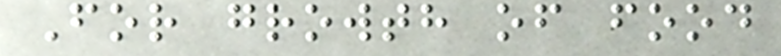For growth of food
